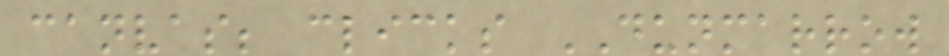canvas; clicks DUNMARROW
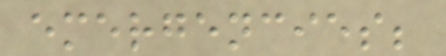emergencies;
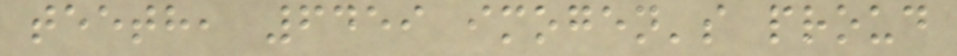teeth, 6459 imogen's proud
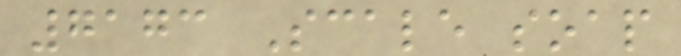7173 Scale soap
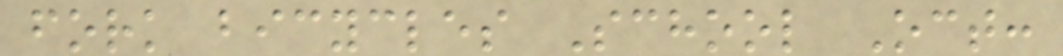fork bicycles School Oct:
